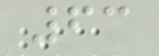63
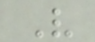V
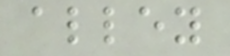alley
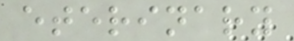eterinary
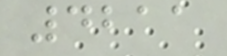4211
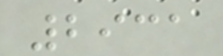2931
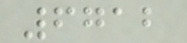6712
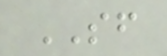SF
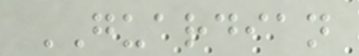GUARDIAN
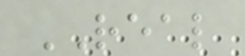REAL
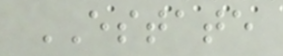ESTATE
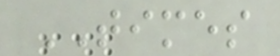TIMES
